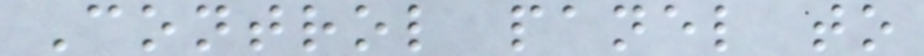Control panel to
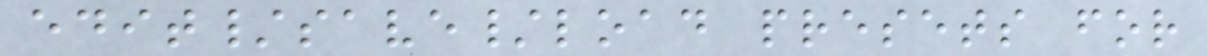edit/save/load presets for
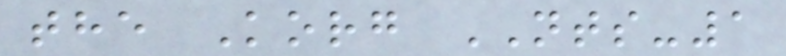the Korg NTS-1
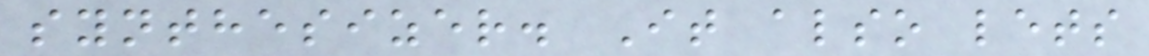synthesizer. It also lets
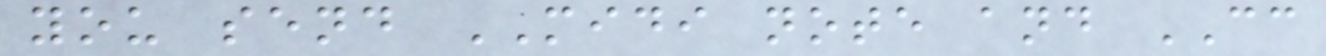you send MIDI note and CC
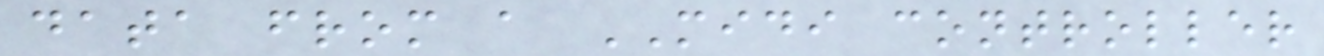data from a MIDI controller
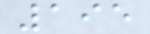195
